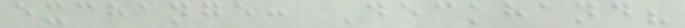exchange: Deckhand?
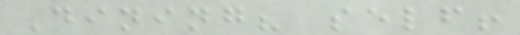Dining? self!
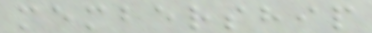membership
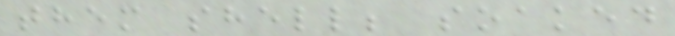them shell; soaked
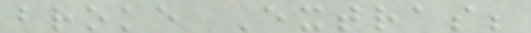broke Extras;
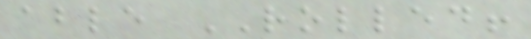able ROLLED!
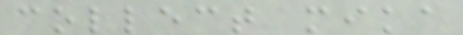collect mika
